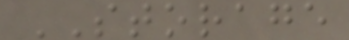STORAGE
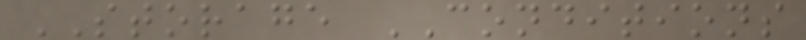STORAGE CONDITIONS
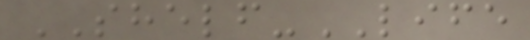SHELF-LIFE
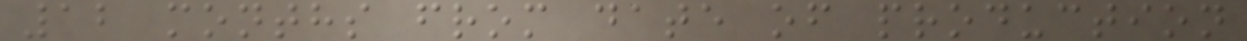12 months from date of production
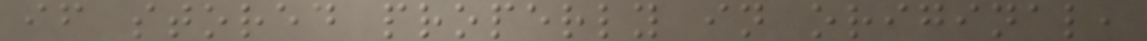if stored properly in original,
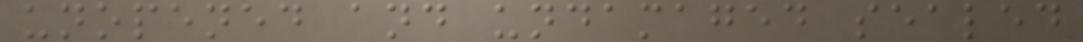unopened and undamaged sealed
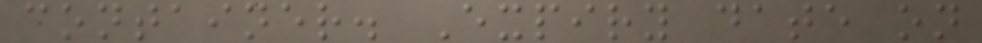container. Expiry date on
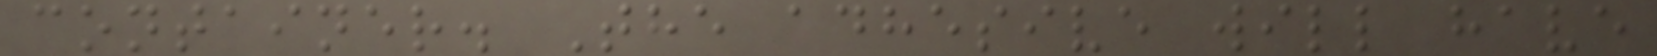container. The adhesive will have
